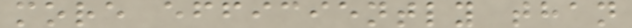more efficiently than
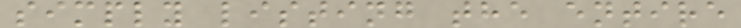simply listing the entire
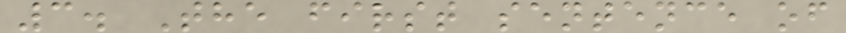3. The first sentence of
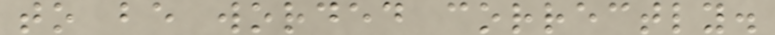to be worded correctly.
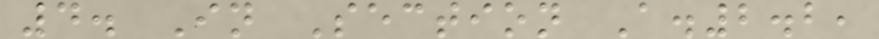4. In Section A.2.2,
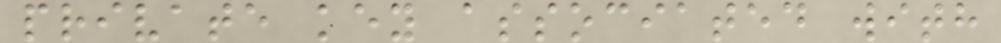private key associated with
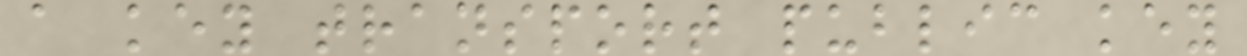a key transport public key
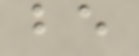be
